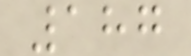187
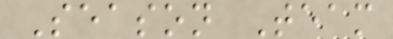Season Team
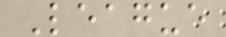League
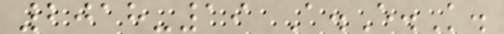2018-19 A.E.K.
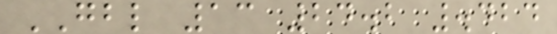GBL 13 24.2 .424
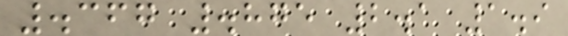.367 .875 2.1 1.9
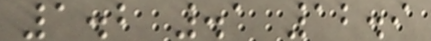1.2 .1 12.9
